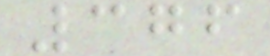376
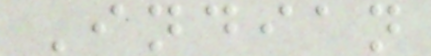Indian
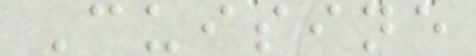Cuisine
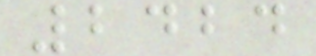2424
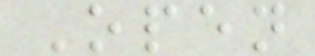Open
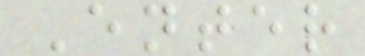Enter
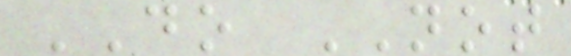DO NOT
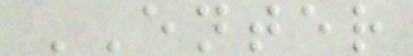ENTER
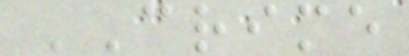CRIME
